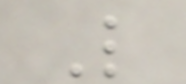L
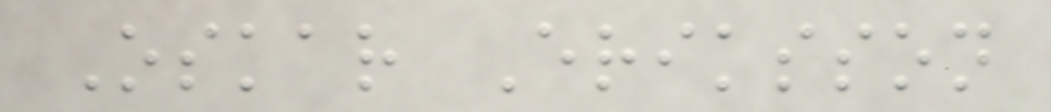Oskar Eriksson
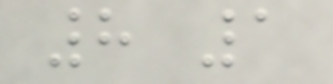8 1
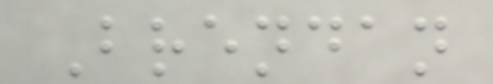Brendan
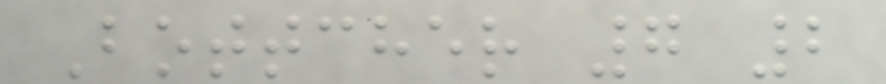Bottcher 7 2
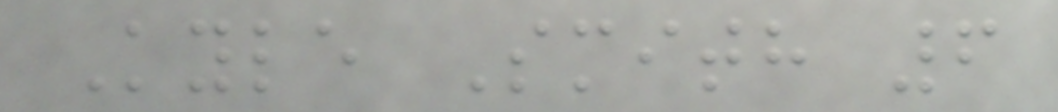Kyle Smith 6
